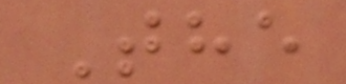The
